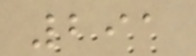291
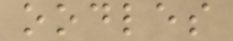oodles
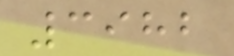3982
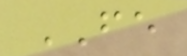FE
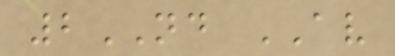2ND AV
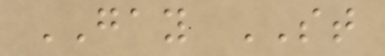GAY ST
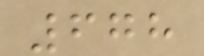678
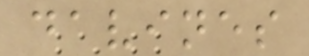davines
